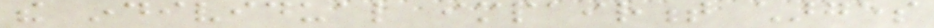the individual impairment charges
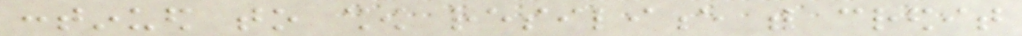continued to show resilience with credit
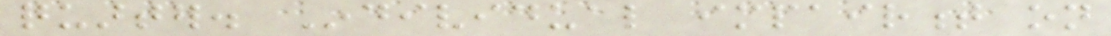quarter. Individual impairment on
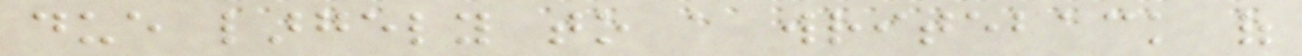due largely to a writeback of
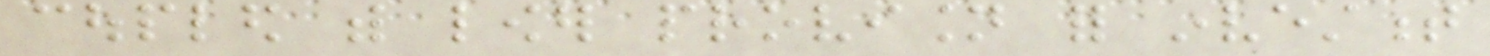coupled with lower provision for investment
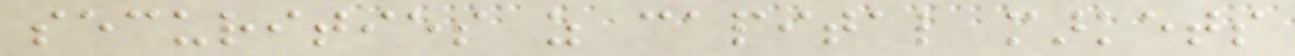securities as capital markets
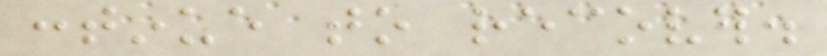continue to recover.
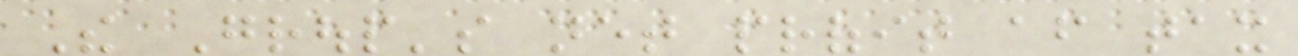The Group's net profit after tax
